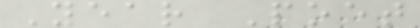Year Poet
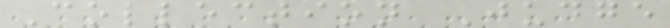Collection Judge
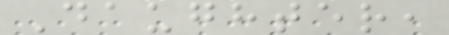Daughter,
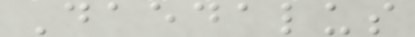Daedalus
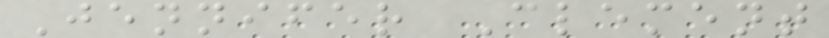Jennifer Clement
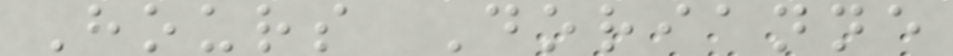Hours Dorianne
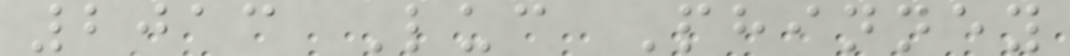2013 Luc Phinney
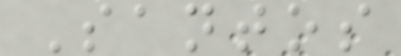Santos
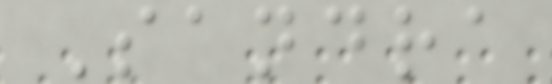Sandra
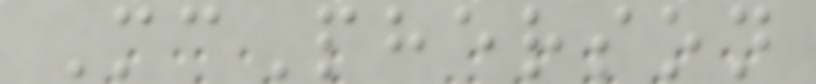McPherson
